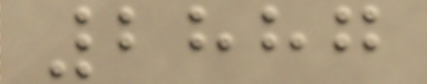2887
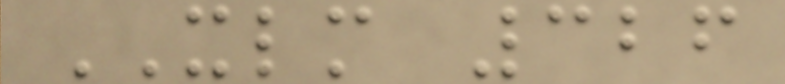XLM 326
